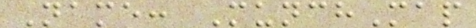Name: MunchMap
